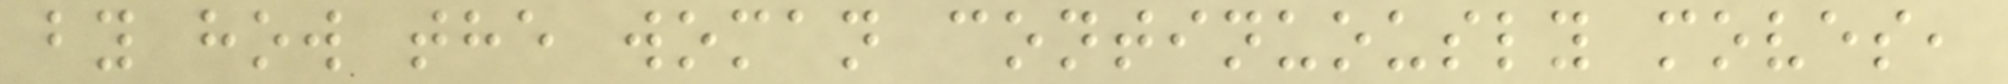by how the woman continuously moves,
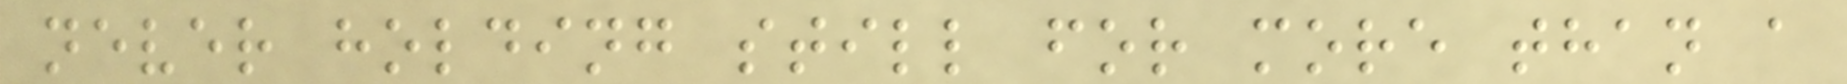never holding still for more than a
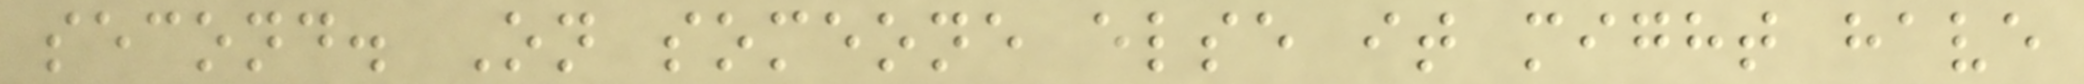second. On someone else it might have
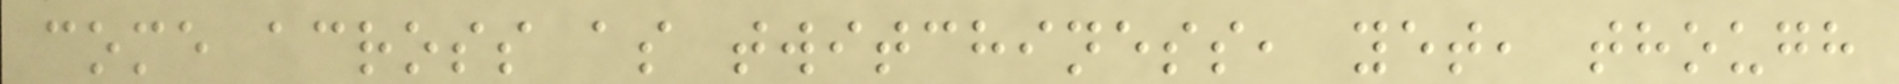come across as twitchiness, yet, though
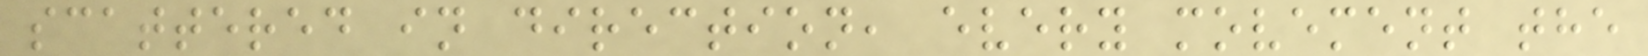scattered in direction, every movement the
